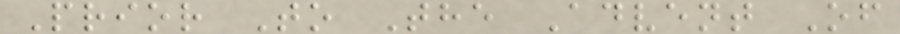Prior To The Advent Of
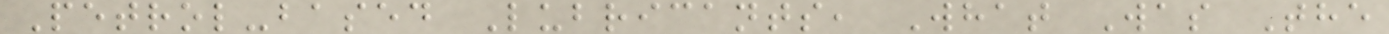Petrol-based Lubricants, What Was The
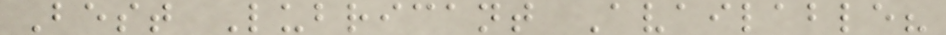Best Lubricant Available?
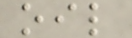oil
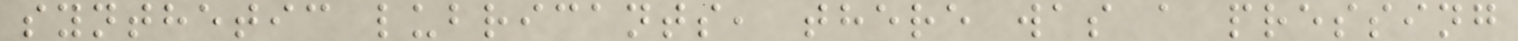synthetic lubricants, there was a pressing
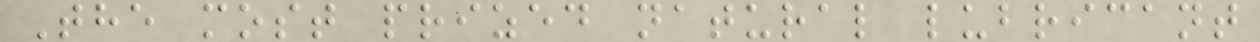The most prized natural lubricant
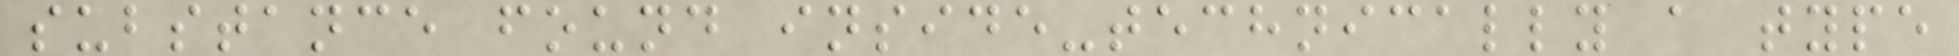substance found inside-technically a type
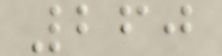260
